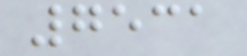7531
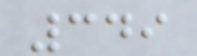349
